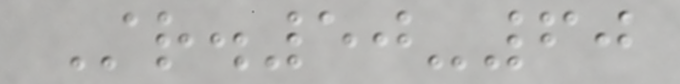Str.50-60
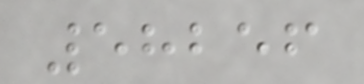58256
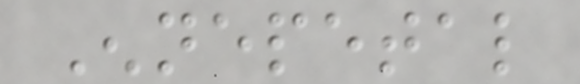Ennepetal
